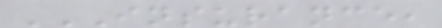INSURANCE,
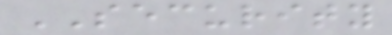SECURITY
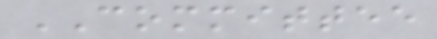COMMITTEE
